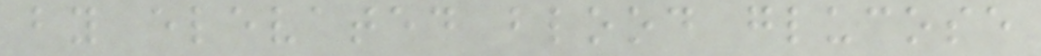by elevated blood glucose
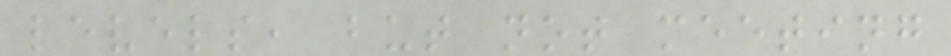levels, but not meeting
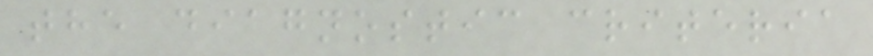the diagnostic criteria
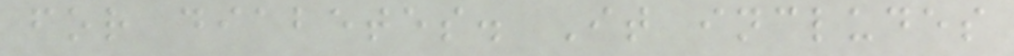for diabetes. It includes
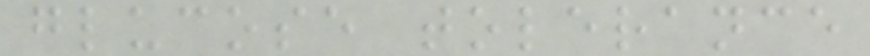glucose tolerance
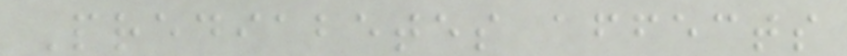Prediabetes affects
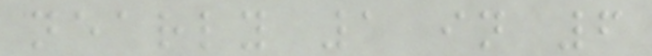nearly 1 in 6
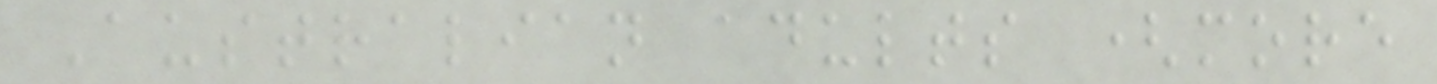Australian adults (more
